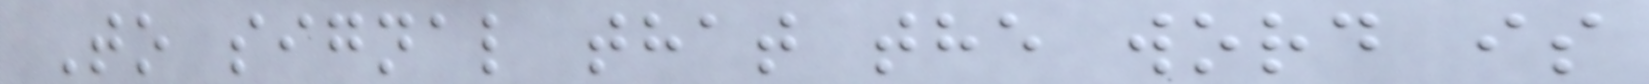To signal that the word is
